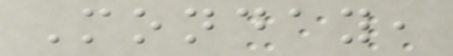Monday,
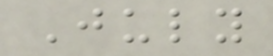July
